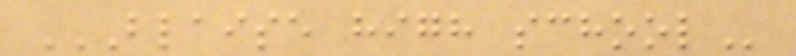BLAISE HIGH SCHOOL
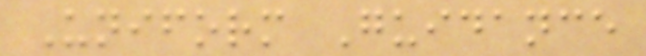Uniform Guidance
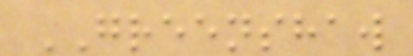GREENSHAW
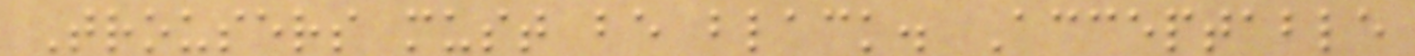Trousers must be black. Acceptable
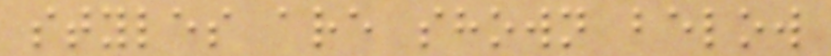styles are shown below
